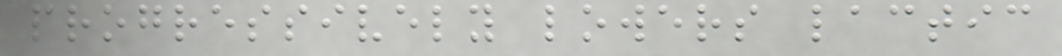progressively lowers lactic
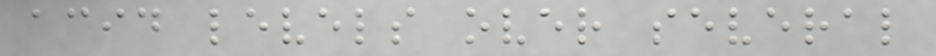acid levels over several
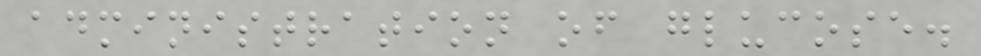administration of glucose.
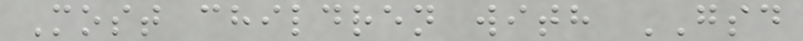Most children with GSD
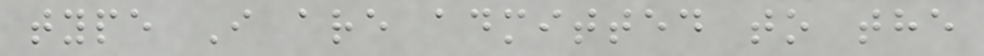type I are admitted to the
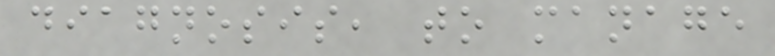diagnosis, to manage
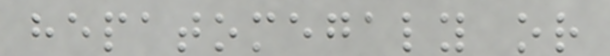hepatomegaly or
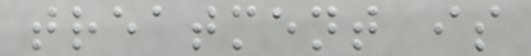treatment is
